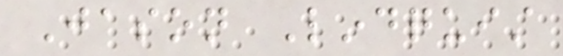Jason Lindquist
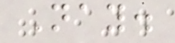Nay.
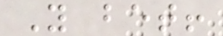You bet!
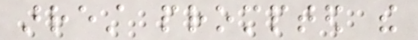arrest prompted the
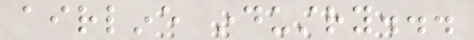airline industry...
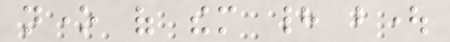none of them had bought
